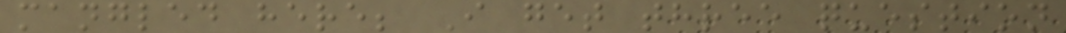mangled here; I get three question
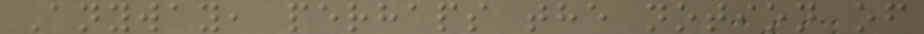Anyway, perhaps the notion of
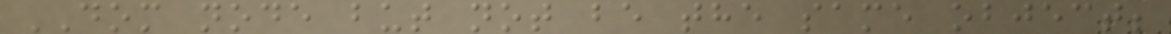DOM node but not be the same object;
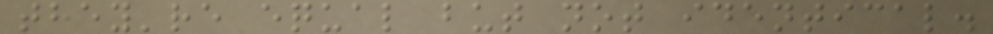they're equal but not identical.
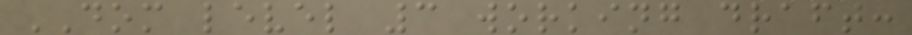DOM level 3 working draft:
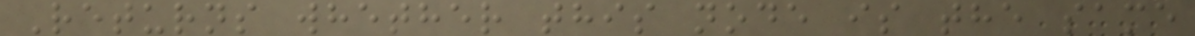Returns whether this node is the same
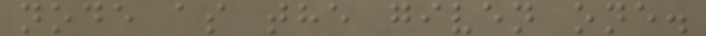node as the given one.
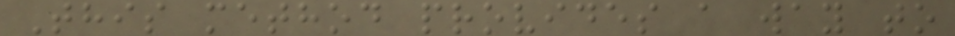This method provides a way to
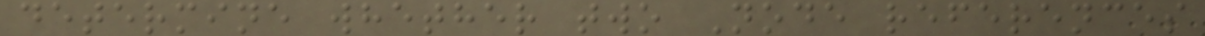determine whether two Node references
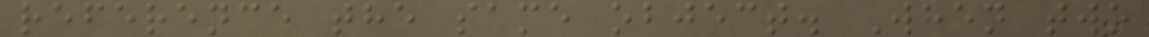reference the same object. When two
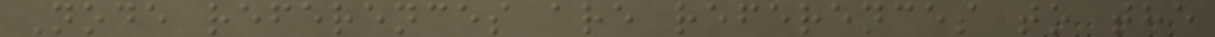Node references are references to the
